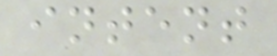intent
